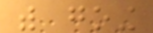with going
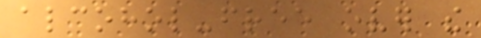alcohol-free over the
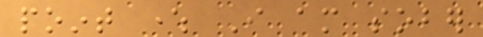point where I am sober
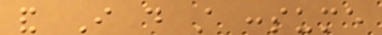and I do still consume
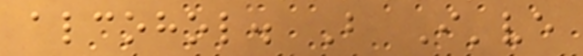alcohol. But I've
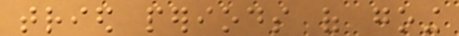tried periods of going
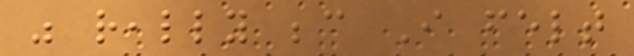was really because I felt
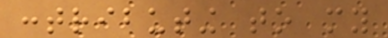contributing to my
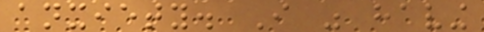anxiety. I was having
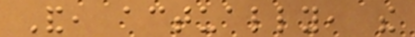And, actually, the
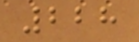228
